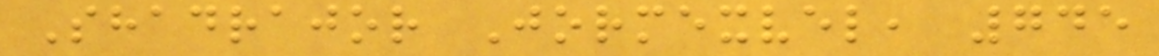Shadrajor Jormexvel, 745
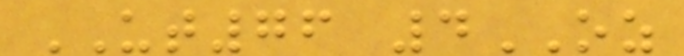UT76 4OZ
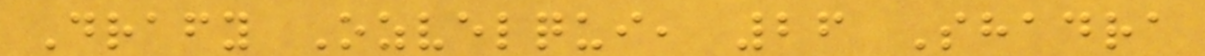Drafy Ozvelqui, 26 Shadra
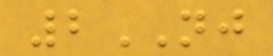2NJ
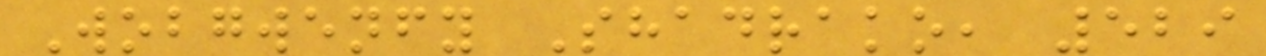Wobgwenfy Shadrako, 529
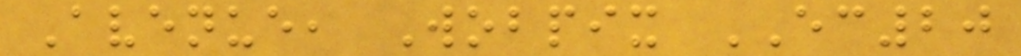Avenue, Wobpix EC20
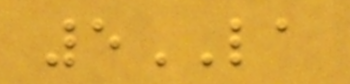5LA
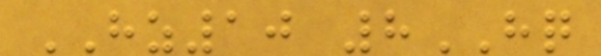HZ10 8HQ
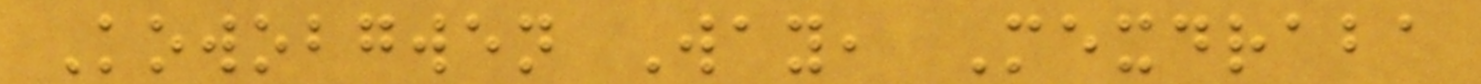Kowobgwen Way, Mexdraba
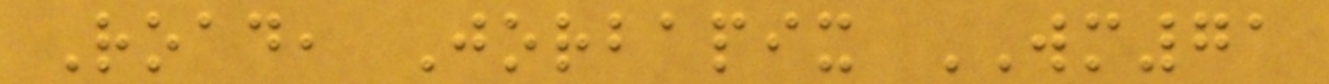Road, Jorbapix WM71
